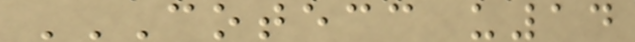COTECC U14
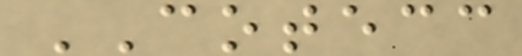COTECC
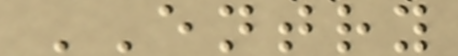ENTRY
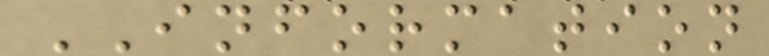INFORMATION
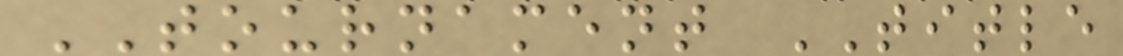TOURNAMENT TITLE
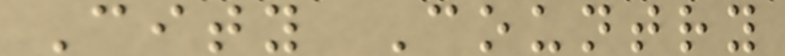City Country
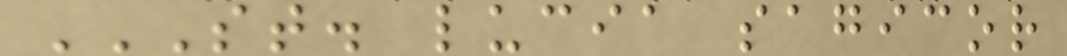ST. LUCIA SAGICOR
